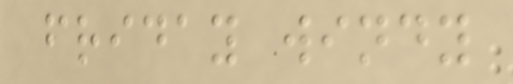friday windy
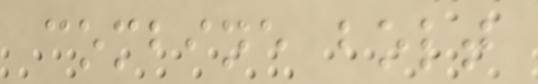combine bolt
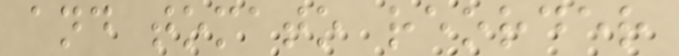and tomato reorder
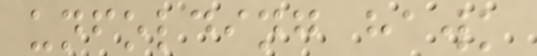unfolding hawk
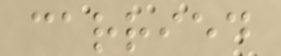carried
